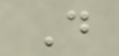D
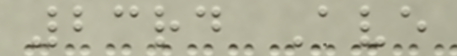23rd Ave
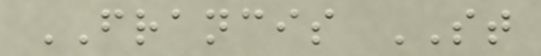FRANCIS ST
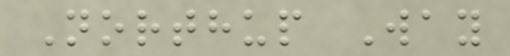Northup Way
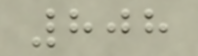808
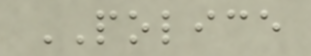POLICE
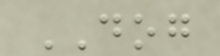DOG
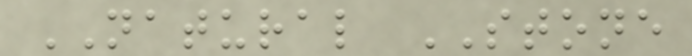NATURAL STONE
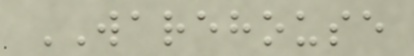WAREHOUSE
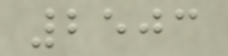2503
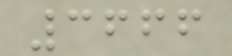3666
